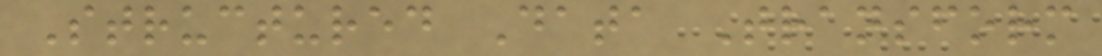Structured Data Transform
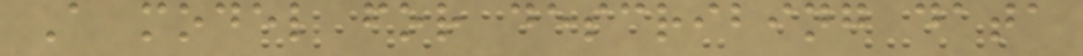A model for describing data
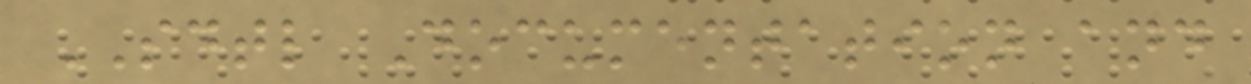SDTL Documentation and
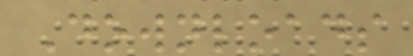Downloads
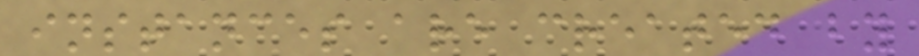instances are created by
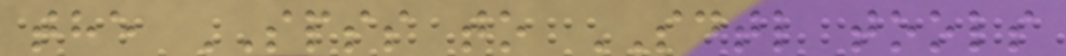the SPSS to SDTL tools
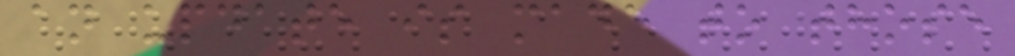an update is made to those
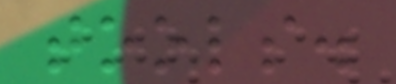tools.
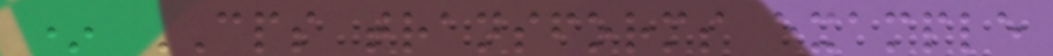* CPS transforms example
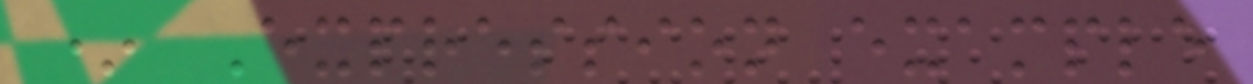* Expression example
